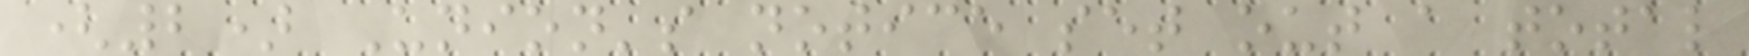(2) Union's notice set out a total
